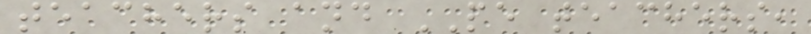teachers and PE teachers,
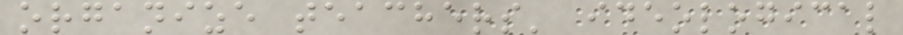organize teachers' ideological
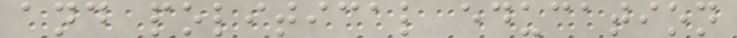and political education
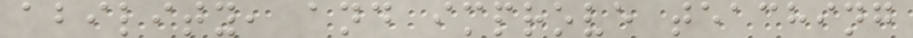ability, and improve teaching
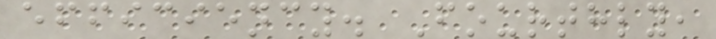efficiency. Fourthly,
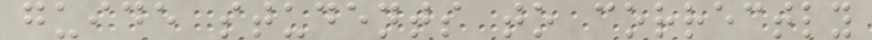guide students to correctly
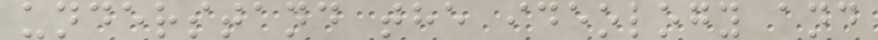understand the ideology and
